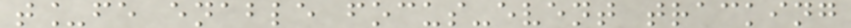t_fe enable focus-event tracking
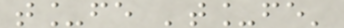t_fe 't_fe'
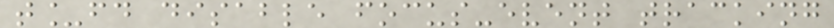t_fd disable focus-event tracking
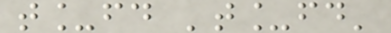t_fd 't_fd'
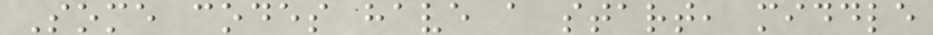Some codes have a start, middle
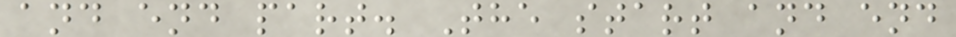and end part. The start and end
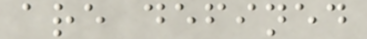are defined
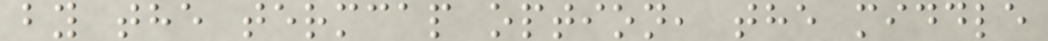by the termcap option, the middle
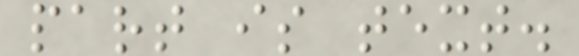part is text.
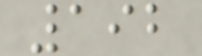192
